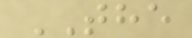THE
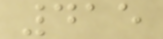415
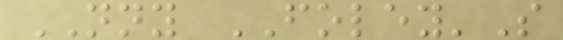NNY FOLEY'S
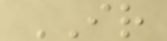IR
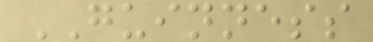GUINNESS
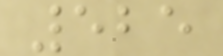525
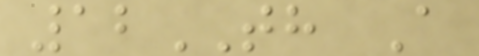12TH A
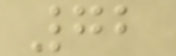72
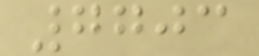7703
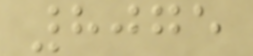8075
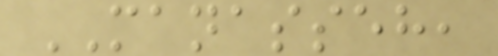MANASSEH,
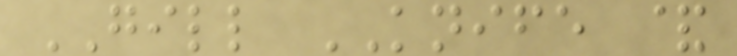GILL KNIFE &
